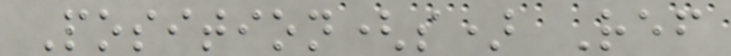Position(s) Ref
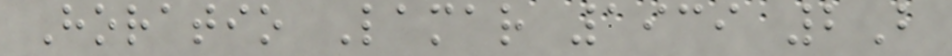Horatio Lamar 1939 2B
